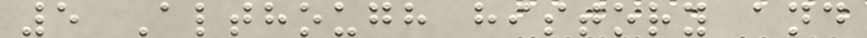5 Although history and
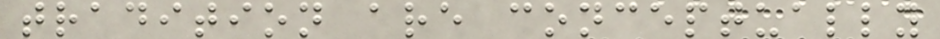tradition are conceptually
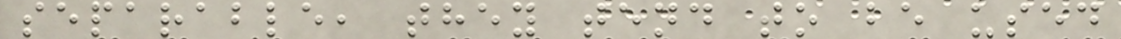separable, they tend to be used
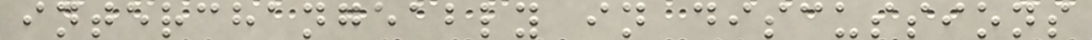interchangeably in discussions
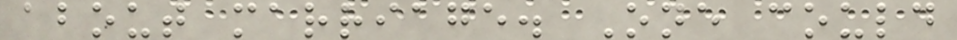about marriage. One could
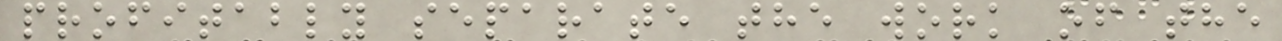profitably separate the work of the
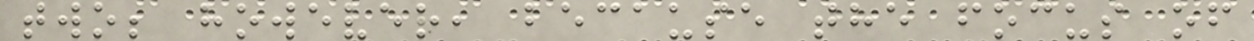two; however, because the focus of
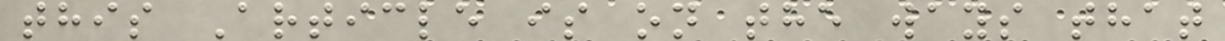this Article is on the ways that
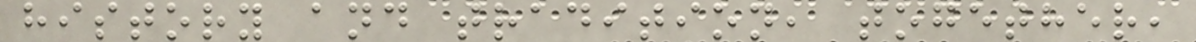history and tradition, together,
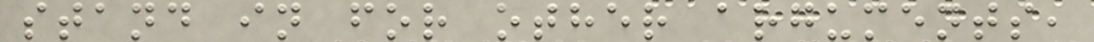stand in for other arguments,
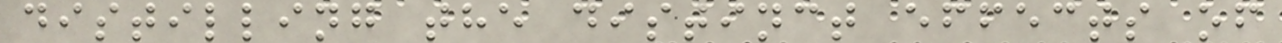distilling the distinct effects of
